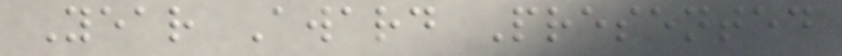Year Award Presented
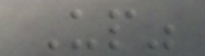Up"
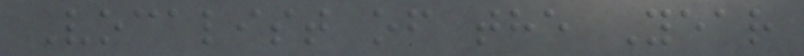Vocalist of the Year
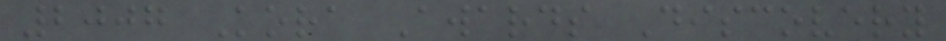2007 Kora Awards Discovery
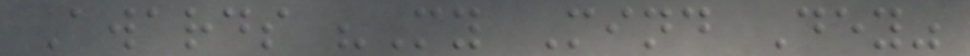Awards "My Mind Dey"
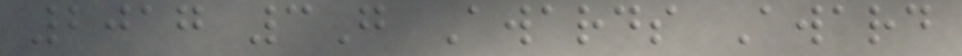2017 3G Awards Award
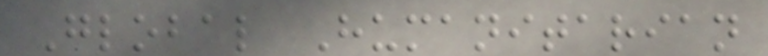Global Humanitarian
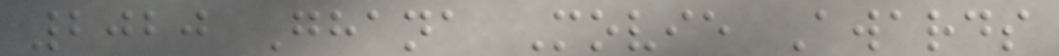2020 Ghana Movie Awards
